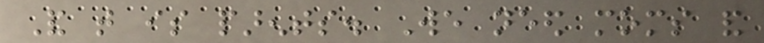And that is parents. We need moms and
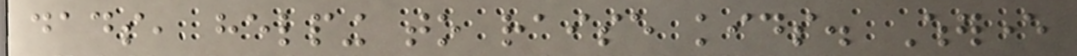dads, helping to raise kids. Wherever
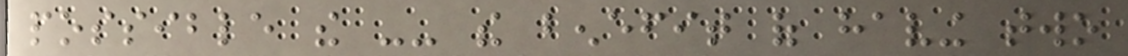possible the -- the benefit of having two
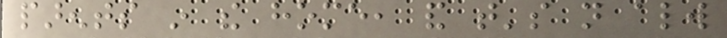parents in the home, and that's not always
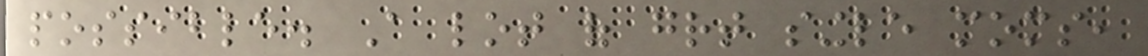possible. A lot of great single moms,
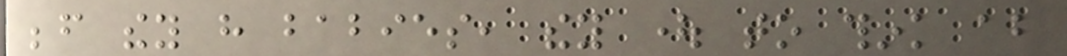before they have babies, they ought to think about
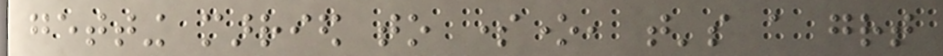getting married to someone, that's a great
